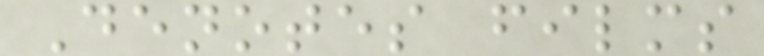Denotes films
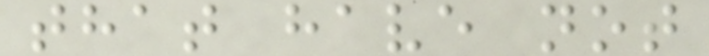that have not
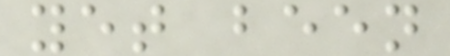yet been
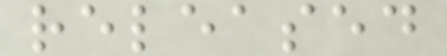released
